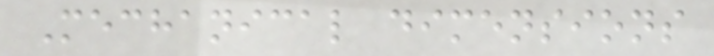Mechanical dimensions
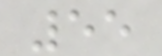55
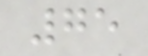75
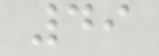49
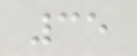35
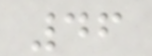46
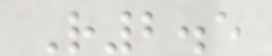R2.5
